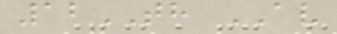12TH AV
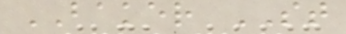BAKER ST
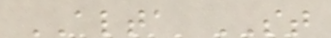ALTA ST
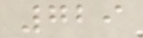729
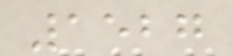1527
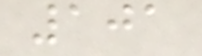101
